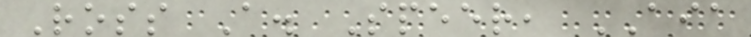Ross A. Speer, AIA
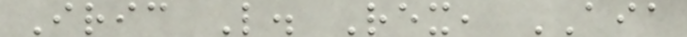Iric L. Rex, AIA
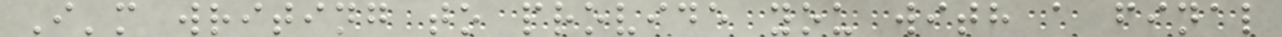I'm writing to provide you with a final
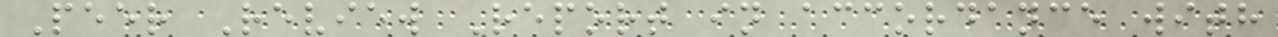Peer Review Report in accordance with
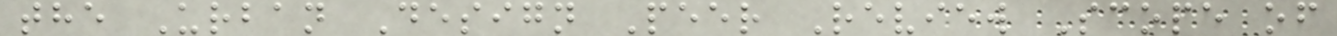the Urban Design Peer Review Scope of
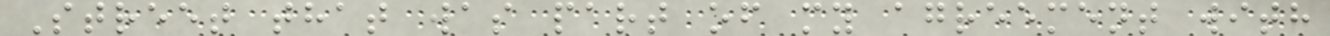Street that was part of my agreement with
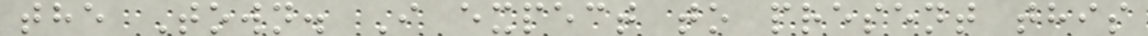the Town. I expect to present this
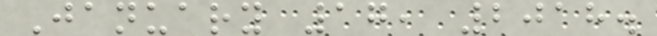January 17, 2018.
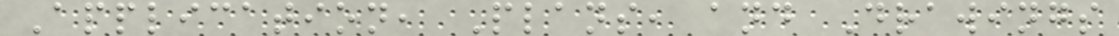Application, Plans, and Drawings
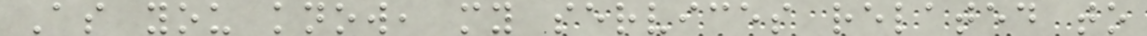As you know, my services related to
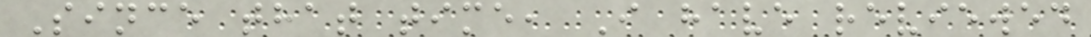Since that time, I have reviewed
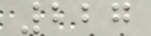227
